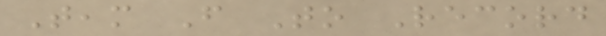Team From To Record
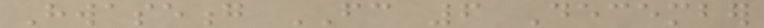Hwaseong FC 6 December
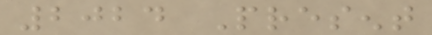2024 Present
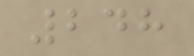248
